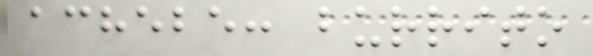achebe: burrito
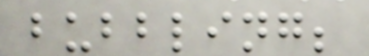bubbling;
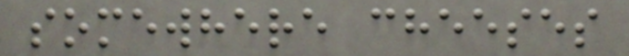somewhere cheeses
